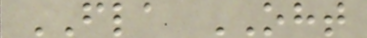FLA OHT
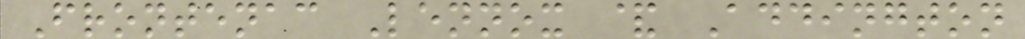Frontenac Lennox & Addington
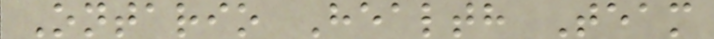Ontario Health Team
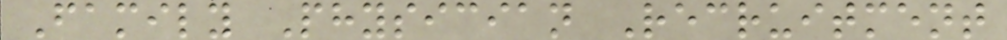Family Physician Recruitment
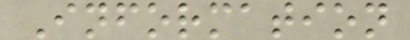Information
